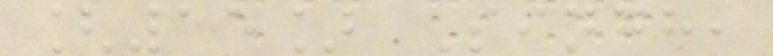[15] Singh,
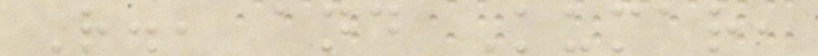R., and Kumar,
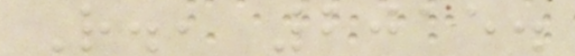R., 2015.
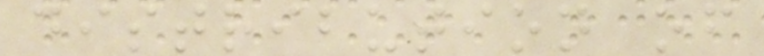distribution of
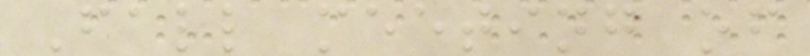Fall meeting of
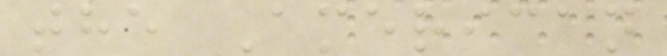the American
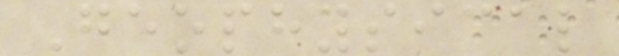Geophysical
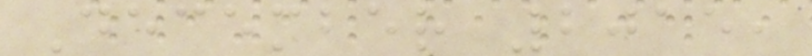December 2015,
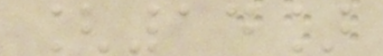[14]
